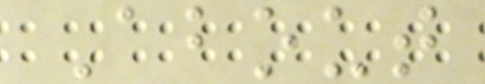About
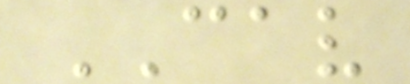CAV
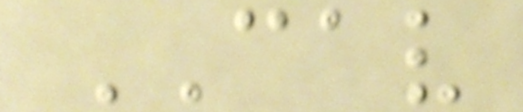CAV
